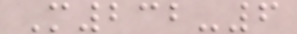M232-6
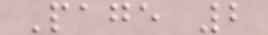Page 2
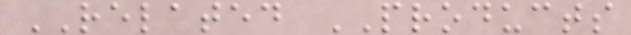RELATED PRODUCTS
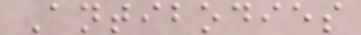Antibodies
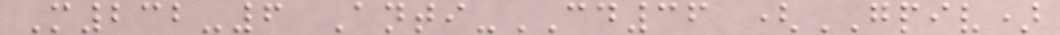M232-6 Anti-CD36 (GPIV)
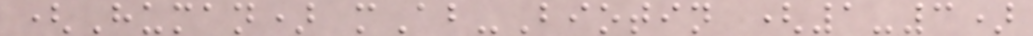(Human) mAb-Biotin (1-3)
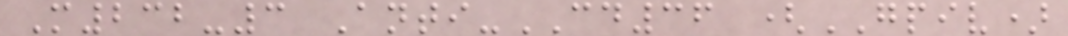M232-3 Anti-CD36 (GPIV)
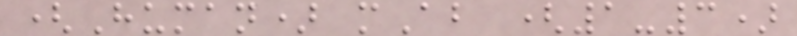(Human) mAb (1-3)
